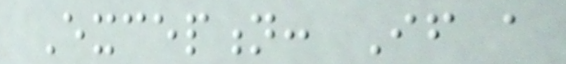Exception: If a
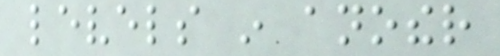levels in another
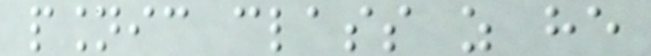psionic class as he
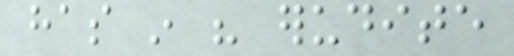has in his erudite
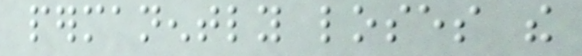permanently loses the
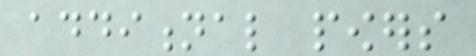additional powers
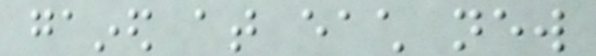gained at each new
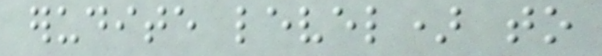erudite level) to
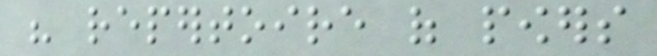his repertoire of powers
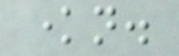known.
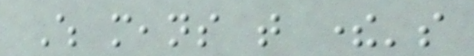Which means that there's
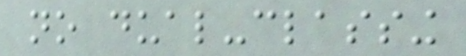no dual-classing
